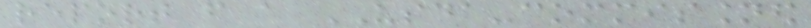report from a USDA-commissioned
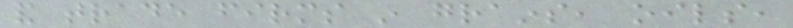and trade firms in grains, oils,
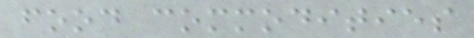food commodities
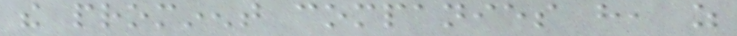the prominent companies have, as
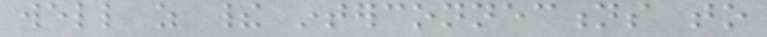well as their interconnections to
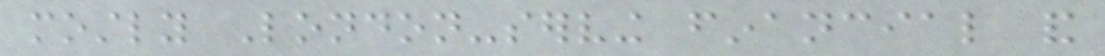mostly London-serving financial and
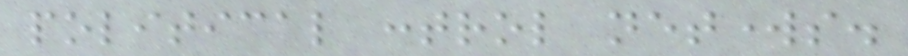political control networks.
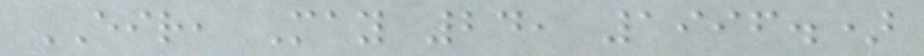EIR, May 24, 1996.)
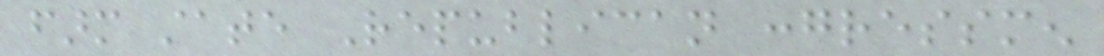farm state Republican congressmen
